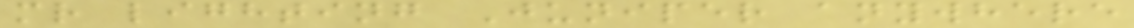mr lighting Juniper anywhere
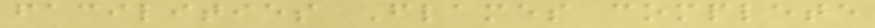facilities Flames complete
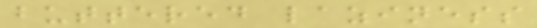buttered laziness
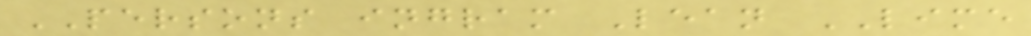PERSONS ingram Lean LIME
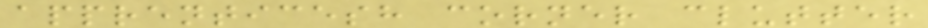apprenticesh corner clutter
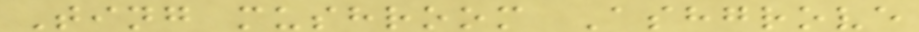Ting mushroom Ashgrove
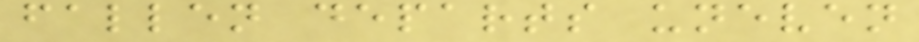fallen departs uneven
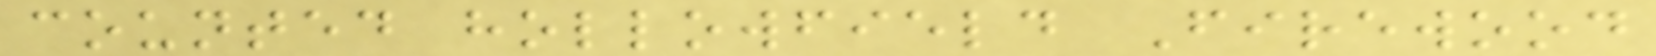counted hollowfield Firewood
